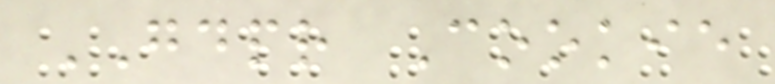GDPR Cookie
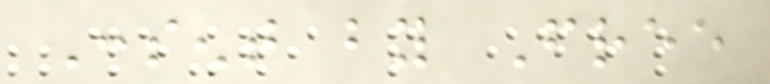Consent by Free
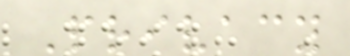Privacy
